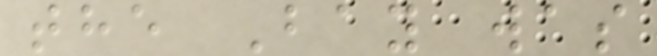the Bay was
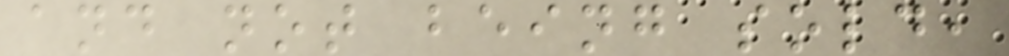and not being sold,
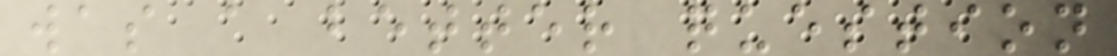was a better question
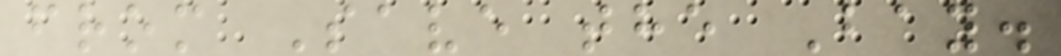from Save the Bay.
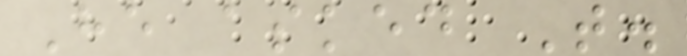He asked T.
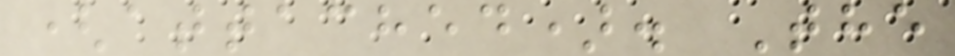(attached). The
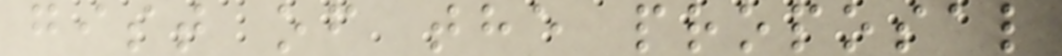gist of the proposal
